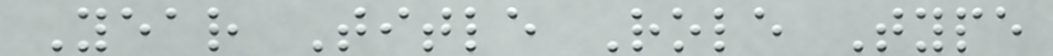Year Title Role Type
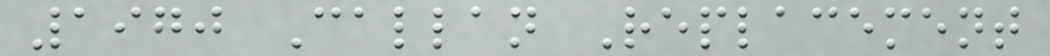1970 Callan Replacement
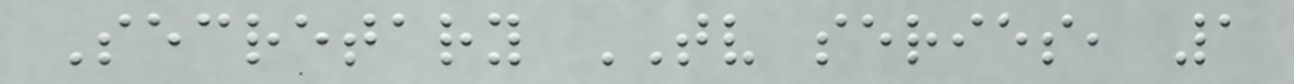Secretary TV series, 1
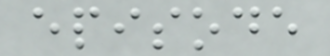episode
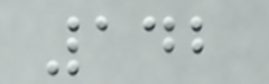142
